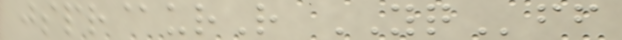jspr@urR YQff
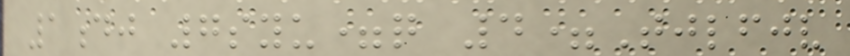1dj 7syu=q 4=Tjlfjv
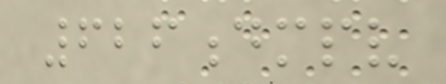626dmpv
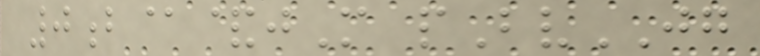0b@&jM pBvJG
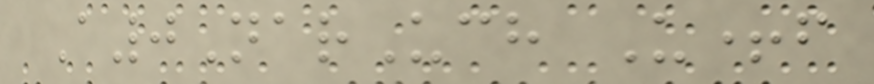A0NarUch U+f
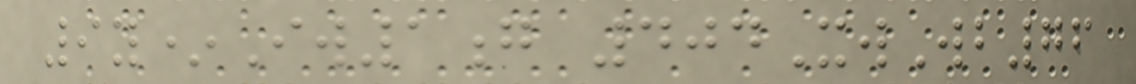9y*Iw1g 404XwWb76
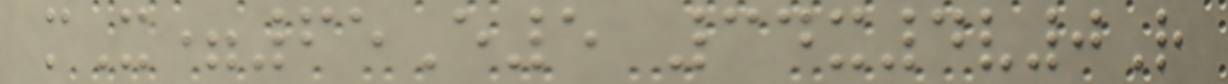mX=65E5 34x4v0R
